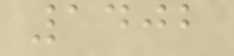1402
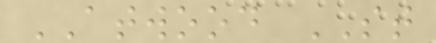ATWOOD ST
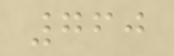760
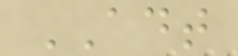ADT
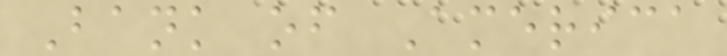Bank of America
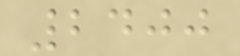2400
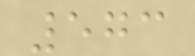573
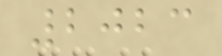2023
